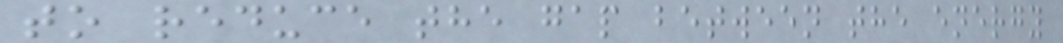to reduce the gap between the energy
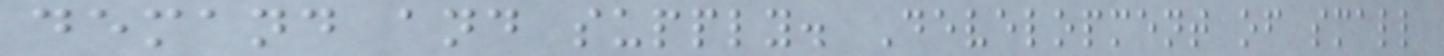demand and supply. Development of small
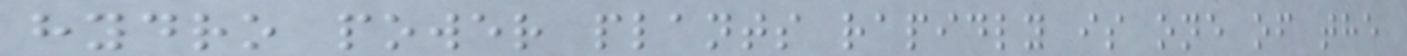hydro power plants rapidly is one of the
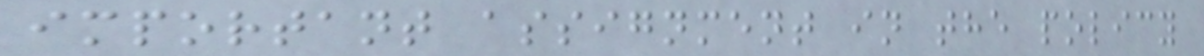important assignment in the policy
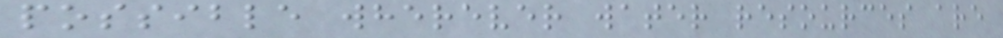possible wherever water resources are
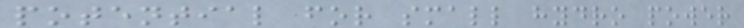potential for small hydro power
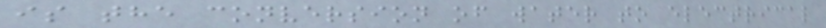is the conversion of water to electrical
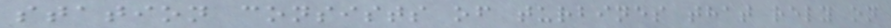station consists of turbines that rely on
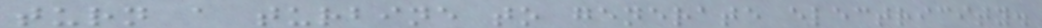turn a turbine to generate electricity.
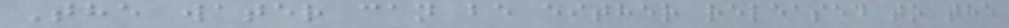The water can be either released to the
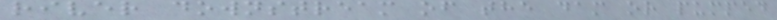river downstream of the dam or pumped
